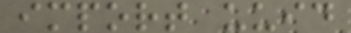import uuid
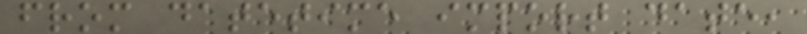from datetime import date,
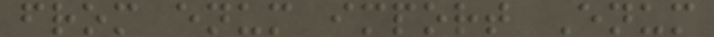from enum import Enum
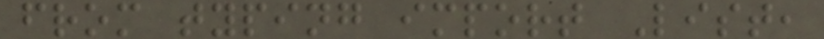from typing import List,
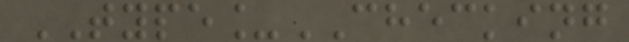TYPE_CHECKING
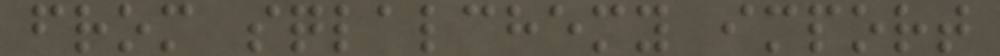from sqlalchemy import
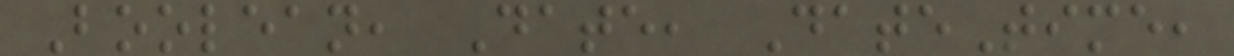Boolean, Date, DateTime,
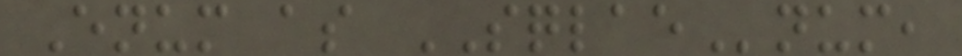Enum as SQLAEnum,
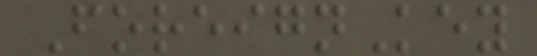ForeignKey
